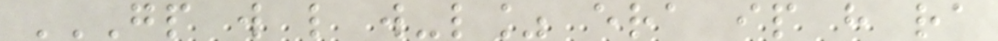GP W L W-L% ERA IP H RA
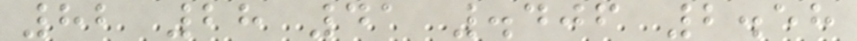82 28 41 .406 2.58
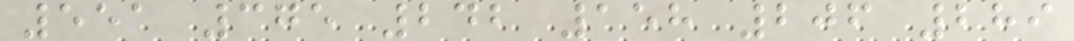551 375 242 158 206 289
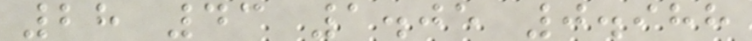28 43 1.05 0.988
